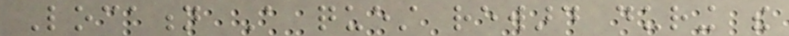Location A quest reward during the
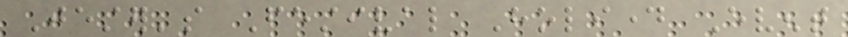Jester's Festival Holiday Event
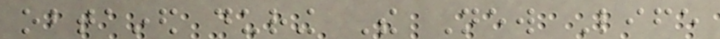obtained during The New Life
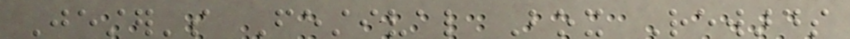Jester's Festival Box Rewards
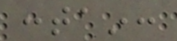contain:
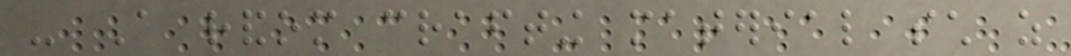- A random crafting material such as
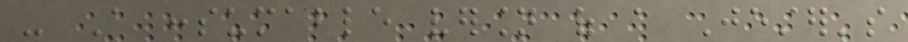- A consumable version of a Jester's
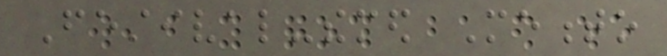Festival-themed Memento
